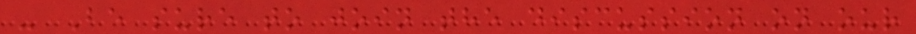- Be sure to join the discussion on our
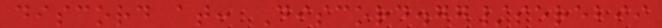discord at: Discord.gg/serebii
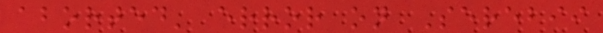aborted' error on Serebii
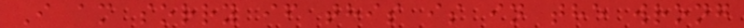I am sorry if this is in the wrong
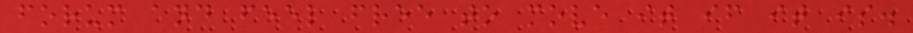forum and feel free to move it if it is.
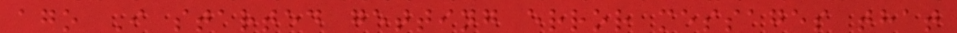ago I started getting error messages that
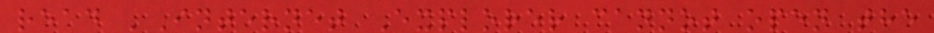read 'Internet Explorer cannot open the
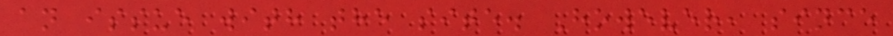an issue with the site. However, since
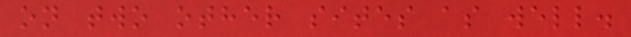on two other sites as well.
